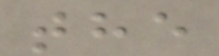the
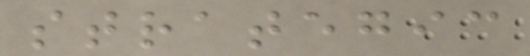strategic
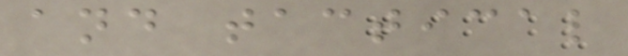and tactical
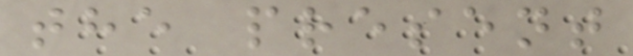the present
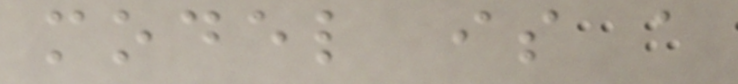model is a
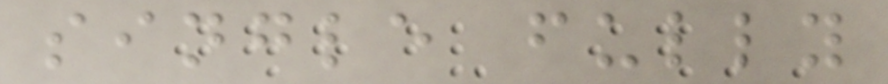single fully
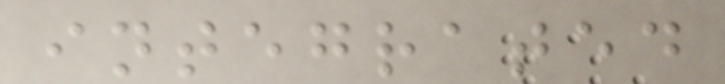integrated
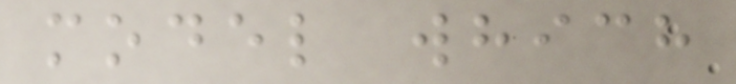model which
